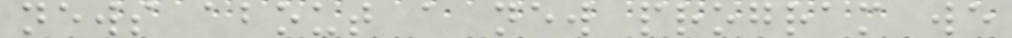news about a new program we
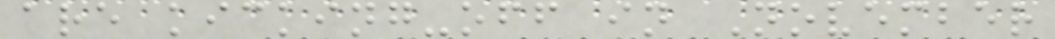are kicking-off in November
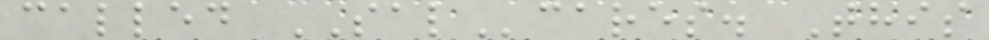called SALcares. This
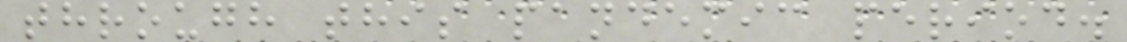through this pandemic period.
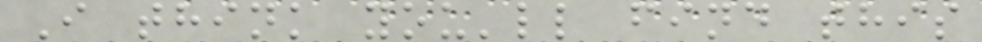I think you'll find this
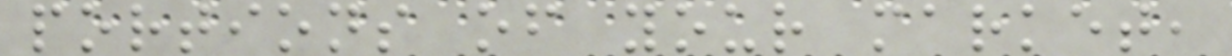portions of your market,
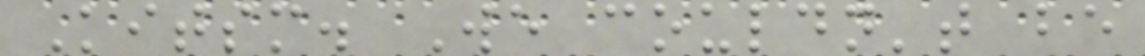Kitsm. We couldn't be
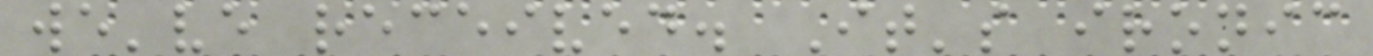we've received. It's ironic
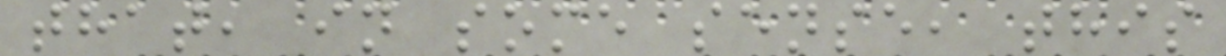that, in some sense, this
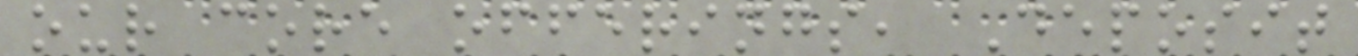our core offerings, Deposit
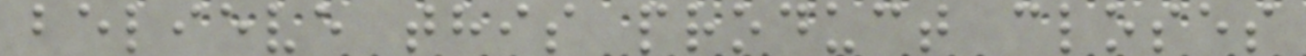believe this product closes
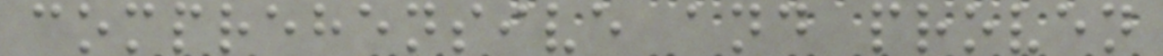comprehensive and proven
